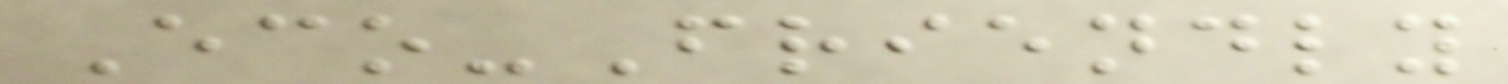Eco-Friendly
